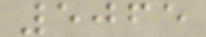5065
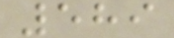589
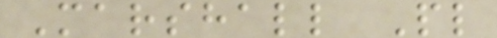Marshall Pl
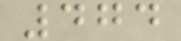474
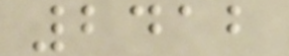2412
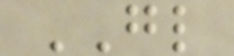GL
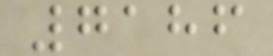7186
